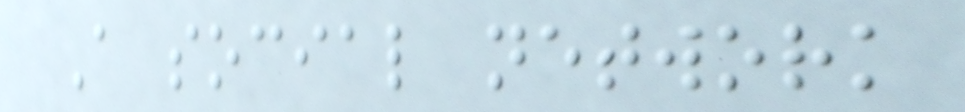A social network
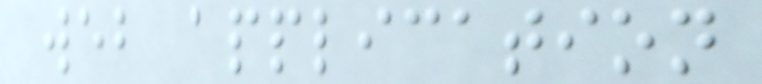web application
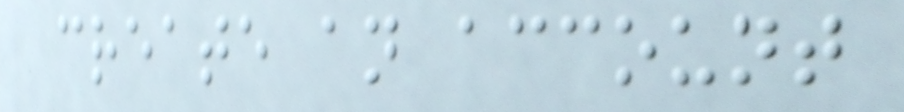create an account
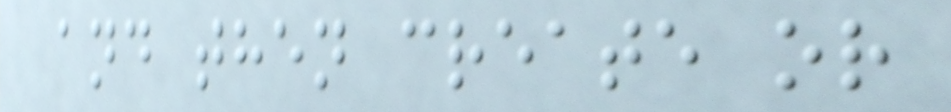and then create or
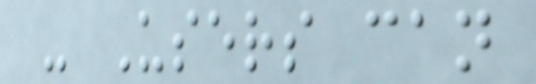- Users can
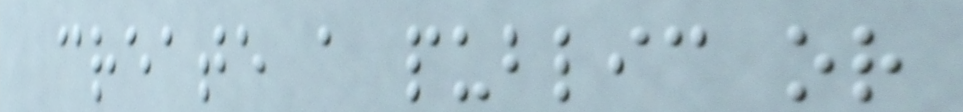create a public or
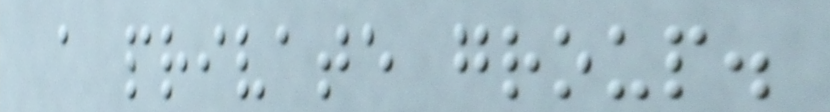a private group.
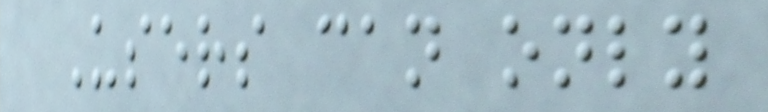Users can only
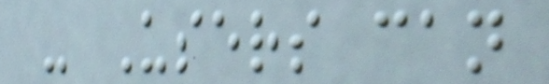- Users can
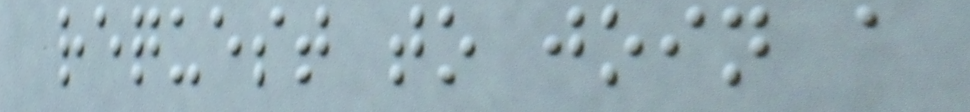request to join a
